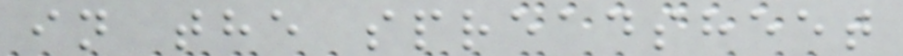in the spreadsheet
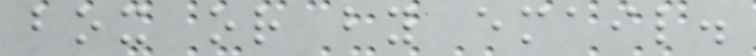box or by email.
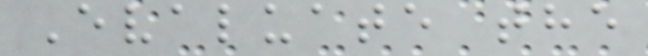Evaluate the
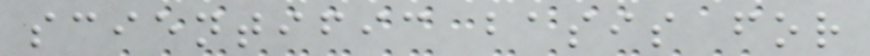scientific basis for
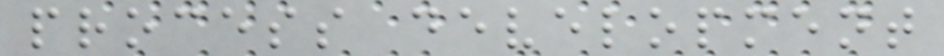process development
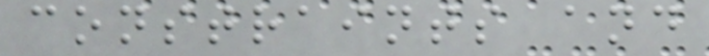constraints and
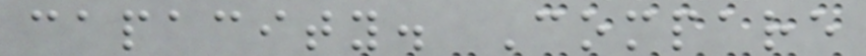capacity. Compare
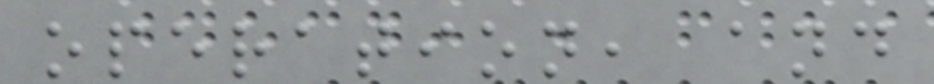operation, and
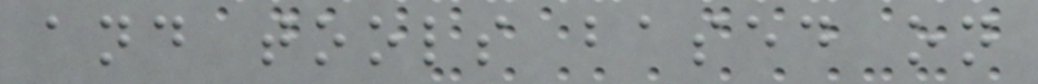and tools based on
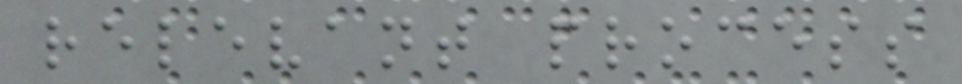relevant process
